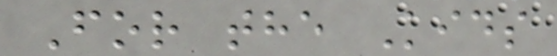For the Kids
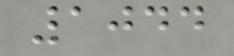1044
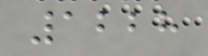1228
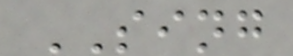SING
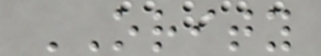ORITY
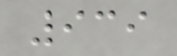939
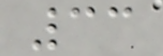33
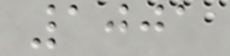1001
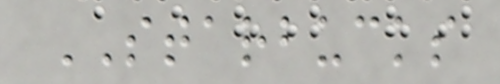STARBUCKS
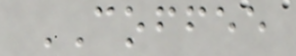COFFEE
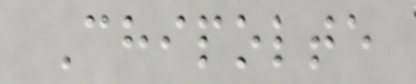Chipolte
